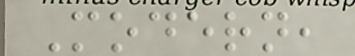Modern,
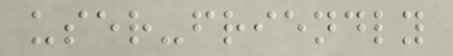user-friendly
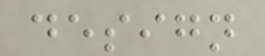design
